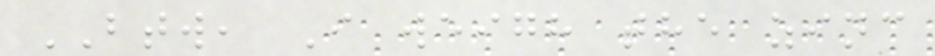BTW, I weigh the zinc
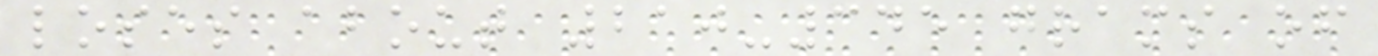loses about 210-345 grams of
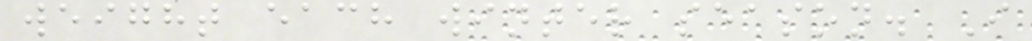weight each winter season. I
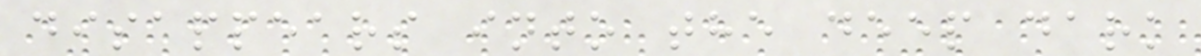disappears into the deep dark
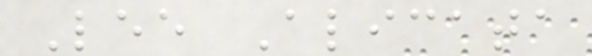Lee Alicata
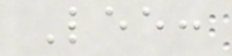Lee:
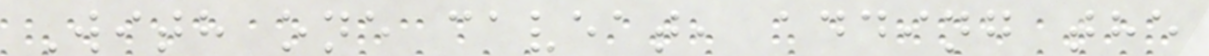With one caveat, adding the
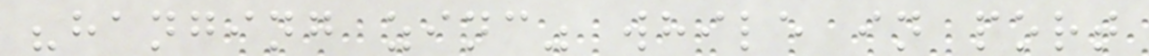"hanging zinc" while in port
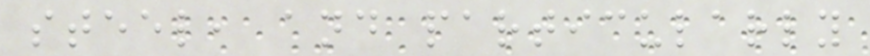steel, and particularly
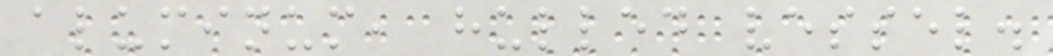aluminum, hulled vessel.
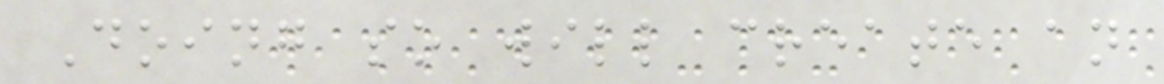Doing so will create an
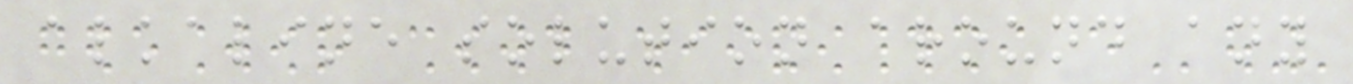alkaline solution around any
